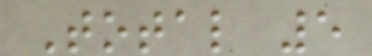Total 5
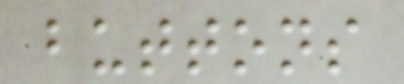buttons
